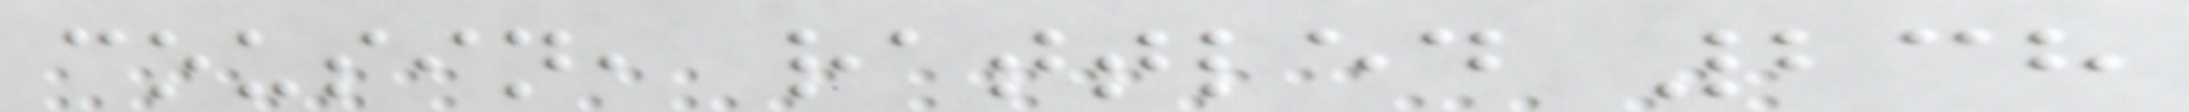cousin, rattled 238
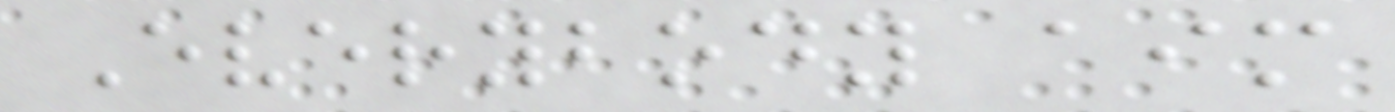Everybody aim
